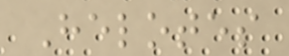Helotes
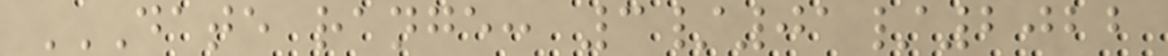DATE RANGE: 3/01/2022
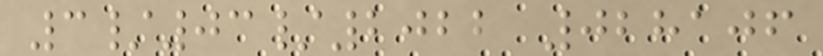3/03/2022 028106
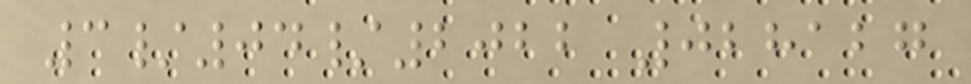3/04/2022 028127
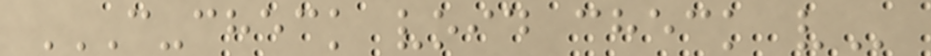C-CHECK VOID CHECK V
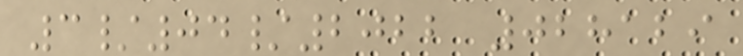3/04/2022 028129
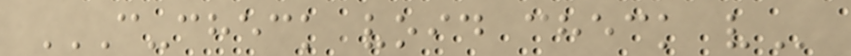C-CHECK VOID CHECK V
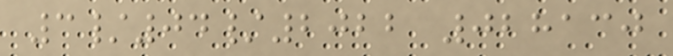3/04/2022 028130
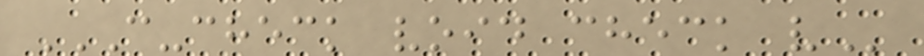C-CHECK VOID CHECK V
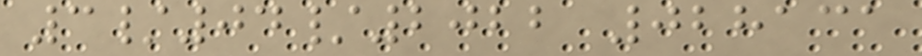3/04/2022 028131
